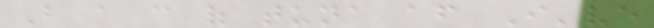But a can of tuna after I've
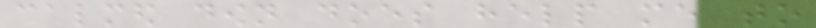calmed down does help me to
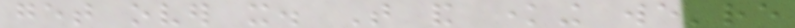get over it. That and knowing we're
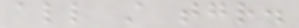all still together.
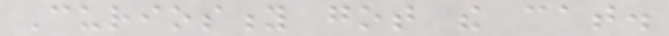Curiosity got the cat.
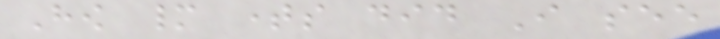How many times did I see
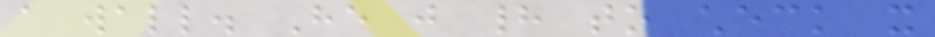a wall. He just had to check it
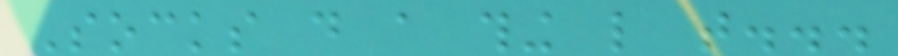Socks do a thing like that...
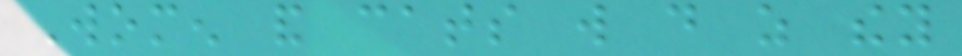Women and cats will do as they
